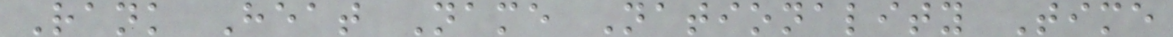Rank Heat Name Nationality Time
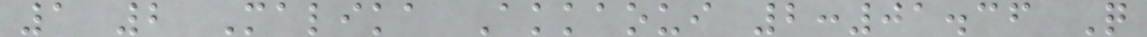1 2 Malika Akkaoui 2:01.36 Q
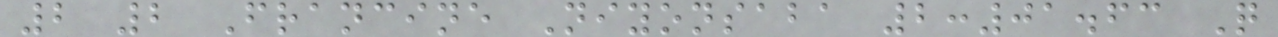2 2 Francine Niyonsaba 2:01.63 Q
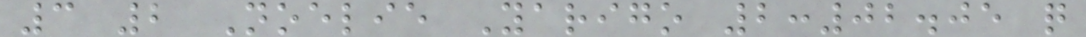3 2 Noelie Yarigo 2:02.05 q
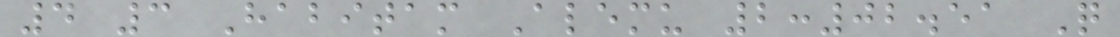4 3 Habitam Alemu 2:02.51 Q
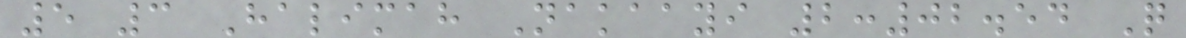5 3 Halimah Nakaayi 2:02.54 Q
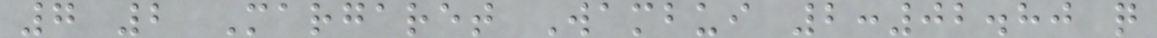7 2 Margaret Wambui 2:02.80 q
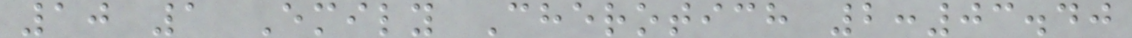10 1 Emily Cherotich 2:03.40
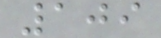109
